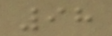98
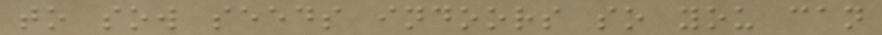to sow seeds indoors so you can
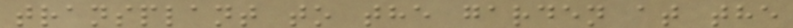transplant to the garden at the
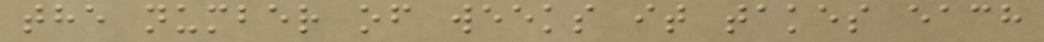the number of weeks it takes each
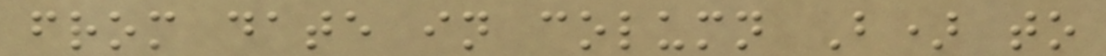from date in column B) to
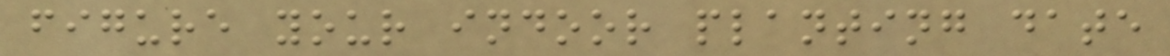figure your indoor planting date
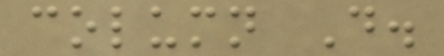column D.
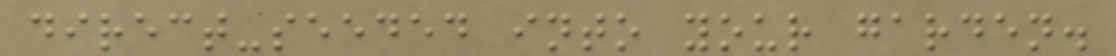direct-seeded into your garden.
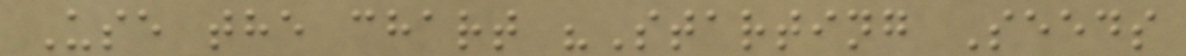Use the chart "Starting Seeds
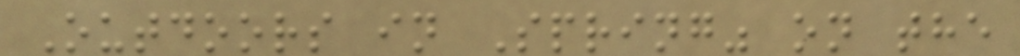Outdoors in Spring" on the
